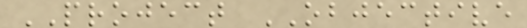PROJECT OBJECTIVE
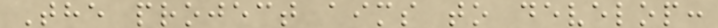The project aims to develop:
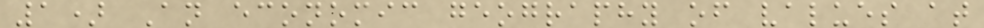1) An economic geography of values at
